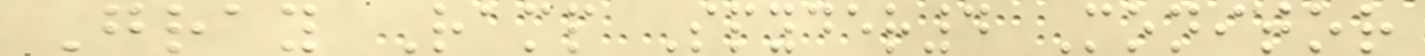Gray Ramp Spyder4 Monitor
